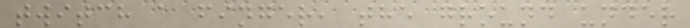twitch a finger, the ground under
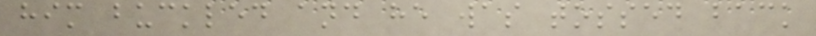him buckled and he was tossed back
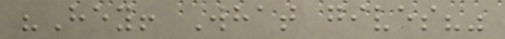"Hey! What gives?"
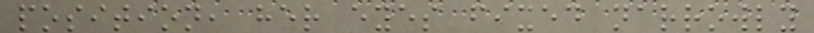position, her eyes fixed narrowly
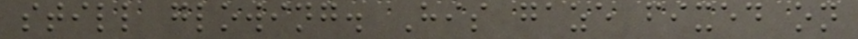still glowing. His gaze fixed on
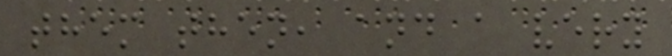them then, and a very
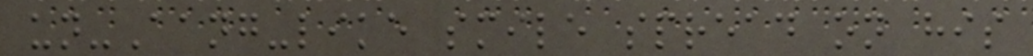un-Aang-like smile spread on his
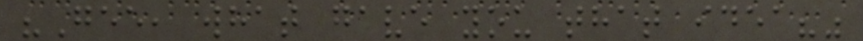"Gee, what gave you that idea?"
